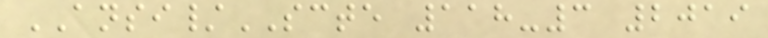ANSI/SCTE 118-3 2019
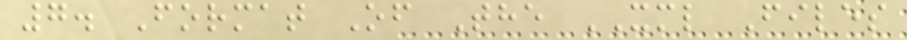7. Format Of The XML Files
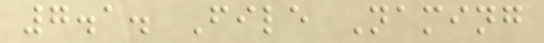7.1. File Naming
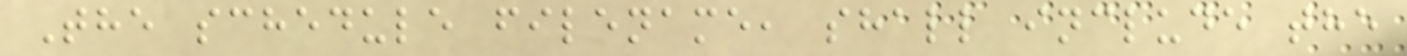The schedule filename, shall include the
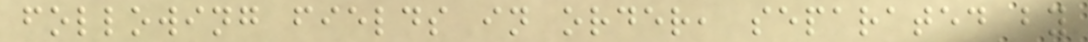following fields in order, separated by
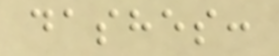dashes:
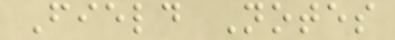Field Notes
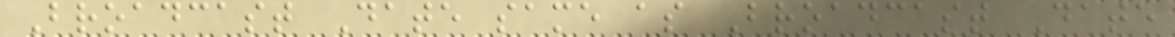Broadcast Date same as Broadcast Date
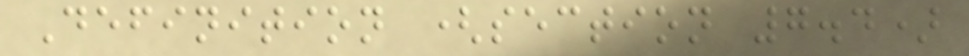Definition (section 7.4)
